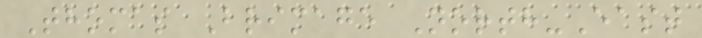Thomas Brimage North-East
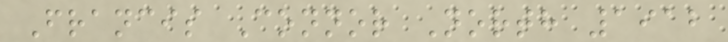Francis Connor North 1912
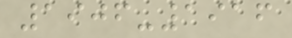1906-1916
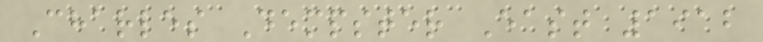Charles Dempster East 1912
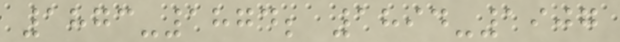1873-1874; 1894-1907
